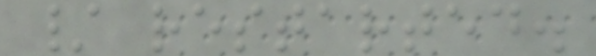/ restarted.
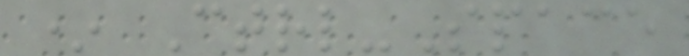* Ctrl-Space
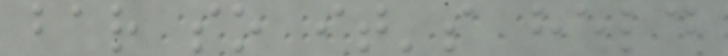bar so it's held
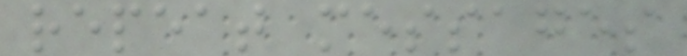repeat messages
